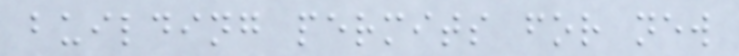building permits for new
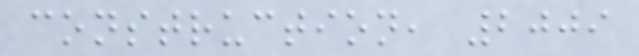construction, 2009
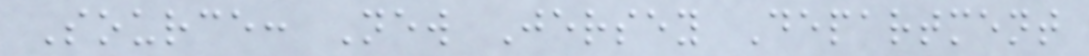Source: New Jersey Department
